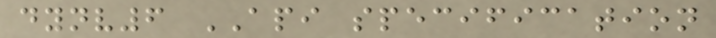dynv6 API specification
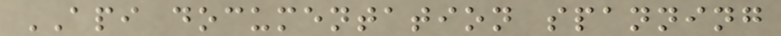API documentation spanning
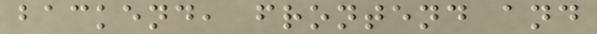backend, frontend and
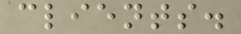clients.
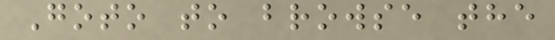Goto to browse the
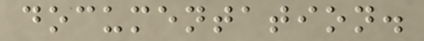documentation.
